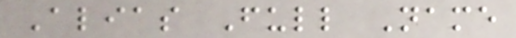Alias Full Name
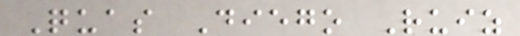Quas Diego Ruiz
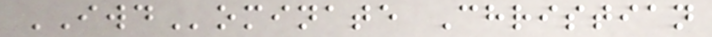IWDominate Christian
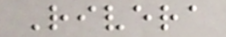Rivera
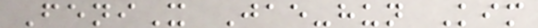FeniX Jae-hun Kim
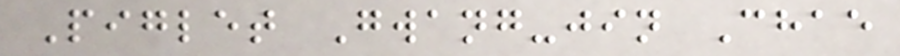Piglet Gwang-jin Chae
